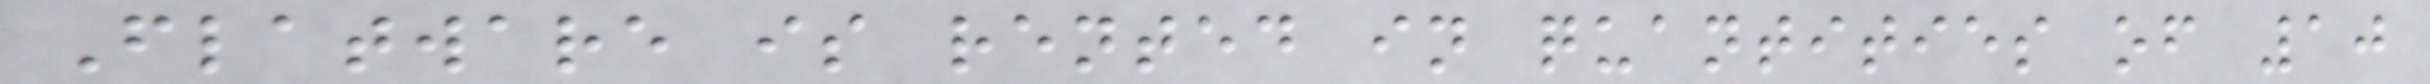Flatware is rented in quantities of 10
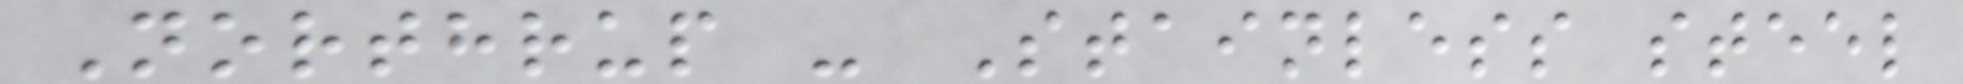Northrup - Stainless steel
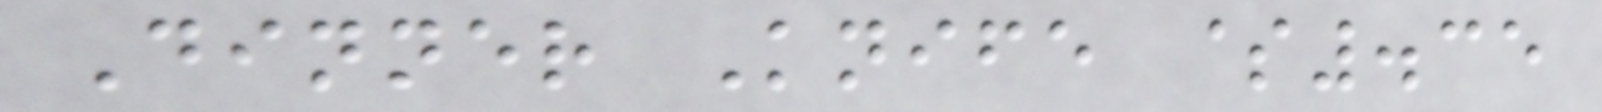Dinner Knife $.35
